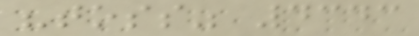"toss" 4343
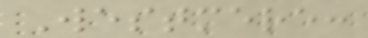Westmere:
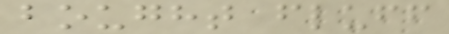bought fluff
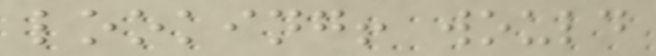looking! would
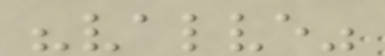"valve"
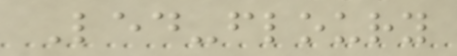Led-floury
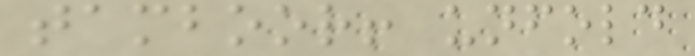tamboor! unfold
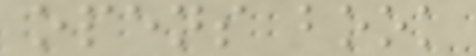opens book
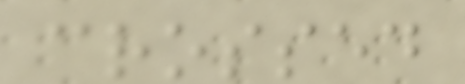crossed
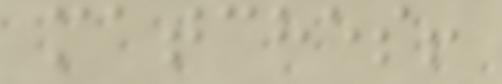matches!
